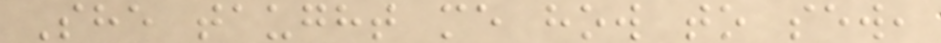She taught me how to sew,
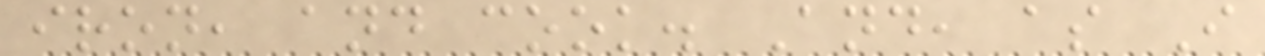iron, and cook. And, as I
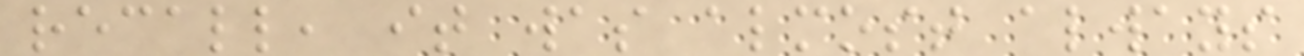recall, it was almost always
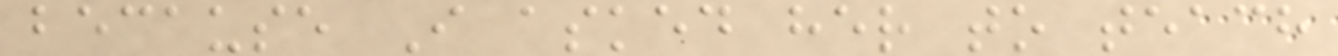because I asked her to teach
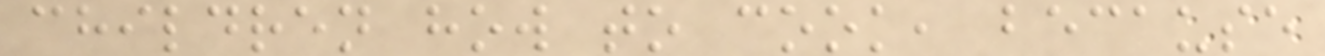children how to cook, because
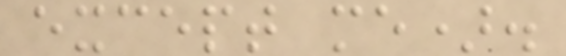except me).
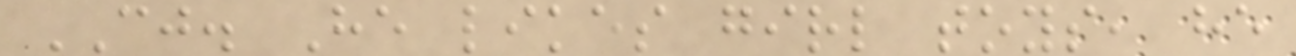CJ. He likes girl toys, he
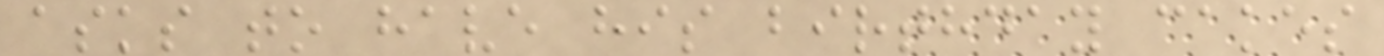asks to have his birthday cakes
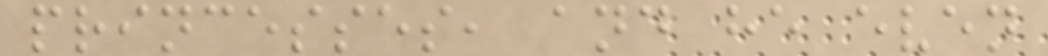princesses, and he even
